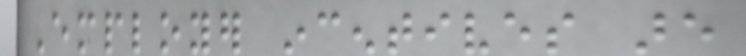Employer incentives are
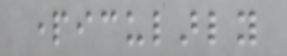particularly
